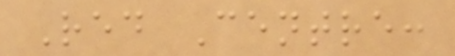Red Centre:
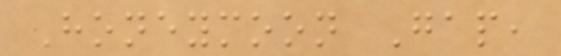Honeymoon Gap,
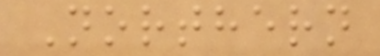Northern
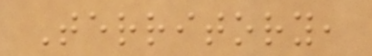Territory,
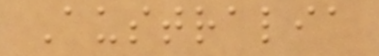Australia
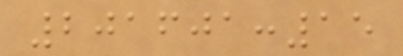201601:15
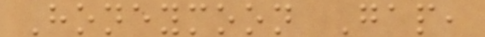Honeymoon Gap,
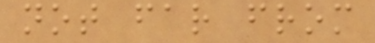not far from
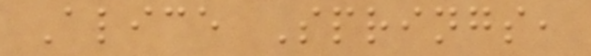Alice Springs,
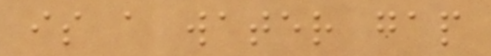is a water gap
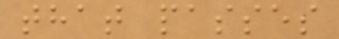that passes
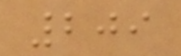209
